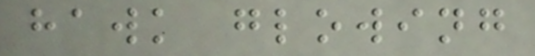hawk glowing
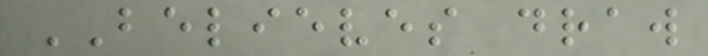BELIEVES draw
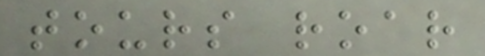tours roar
